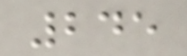245
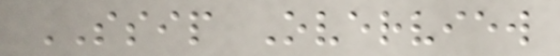SSIP Overview
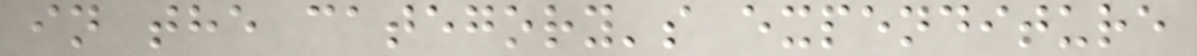in the category's expenditure
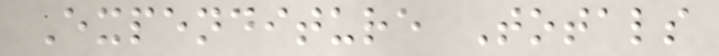Expenditure Totals
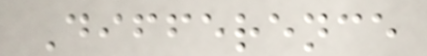Difference
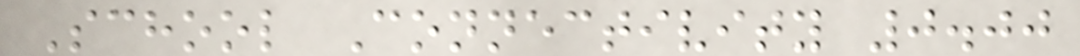School Connectivity 0.00
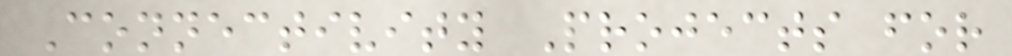Connectivity Projects for
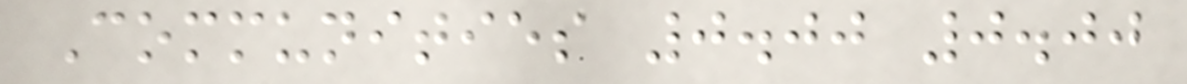Communities 0.00 0.00
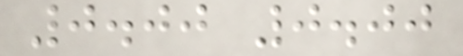0.00 0.00
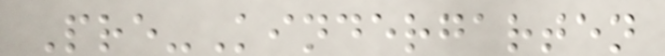Pre-Kindergarten
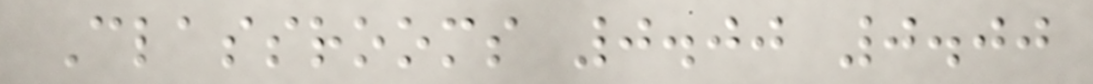Classrooms 0.00 0.00
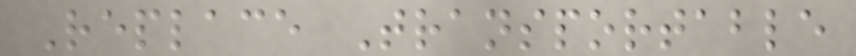Replace Transportable
